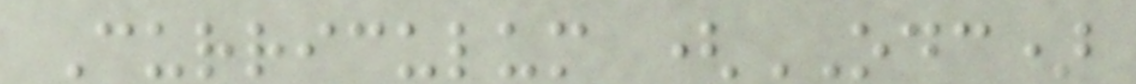Curriculum (ODC)
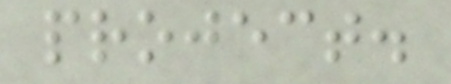project.
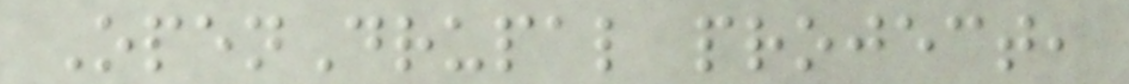OpenDrupal project,
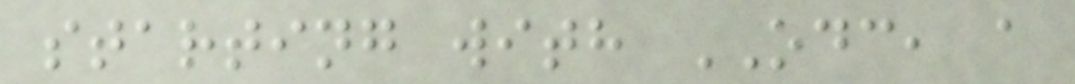starting with ODC, a
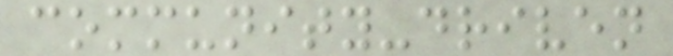community-driven
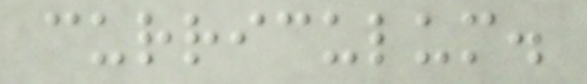curriculum.
